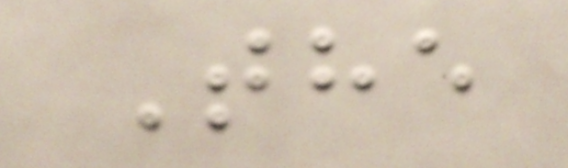The
